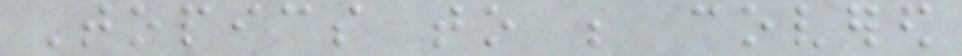Topics to be covered
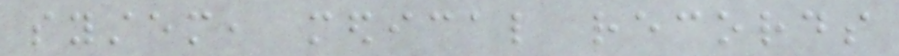system, medical records
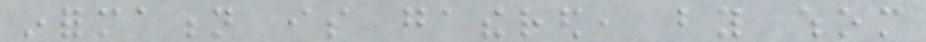information is gathered, by whom
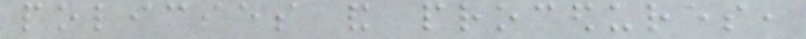policies and procedures,
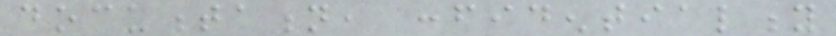documentation, confidentiality
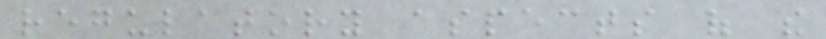regulatory aspects of the
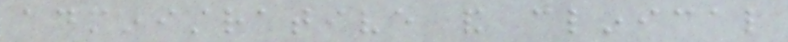administrative and clinical
